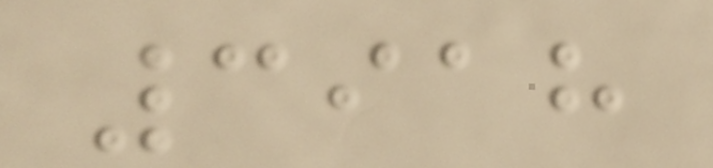3918
